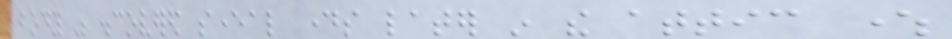body was discovered several days later in the attic where
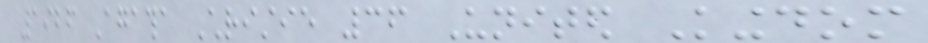1926 Agatha Christie 36 United Kingdom
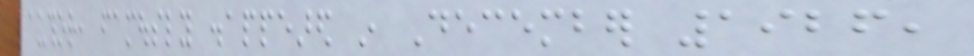author, famously disappeared in December 1926,
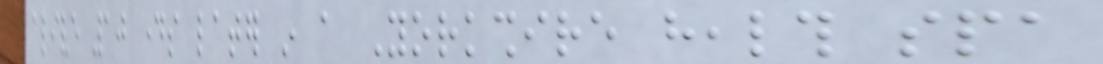alive 10 days later in a Yorkshire health spa
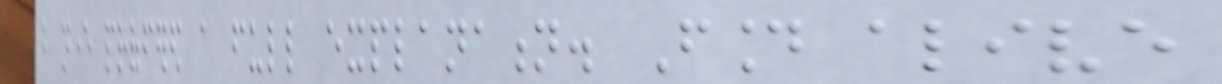but never proffered a full explanation. Found alive
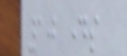10 days
